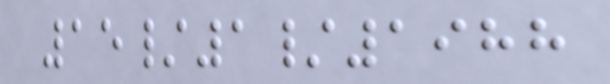15/1/1988
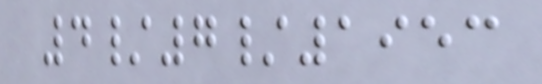4/7/1953
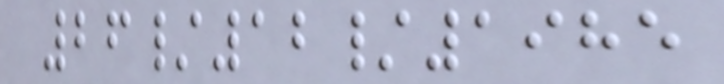26/12/1985
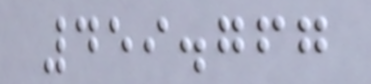459.767
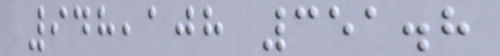948,108 351.8
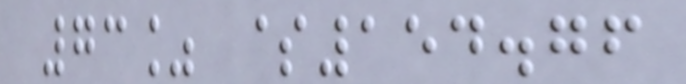73% $154.76
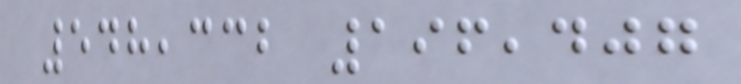548,332 196,407
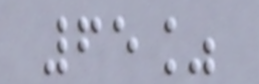65%
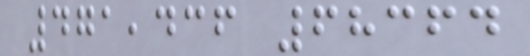471,436 68364
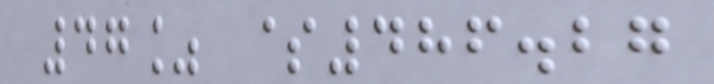47% $486.27
